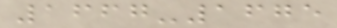1667-1675
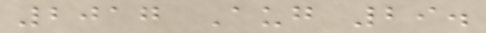2017 Aug 29.
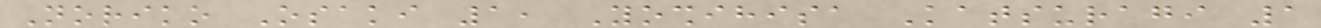Noriko Osaki 1, Yoshihisa Katsuragi 1
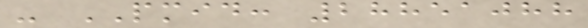- PMID: 28851088
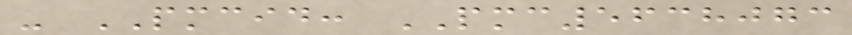- PMCID: PMC5638073
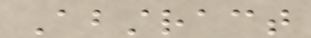Abstract
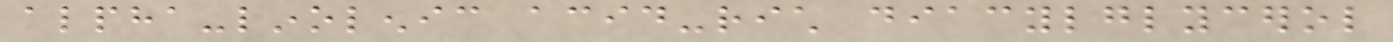alpha-linolenic acid-rich diacylglycerol
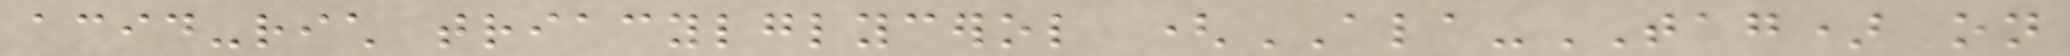acid-rich triacylglycerol (ALA-TAG) on
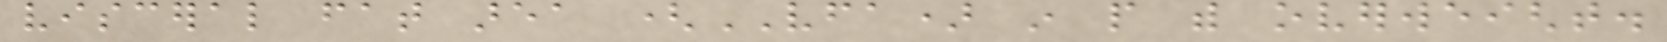visceral fat area (VFA) in people with overweight.
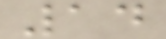14
